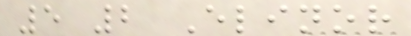5 2 Elinor
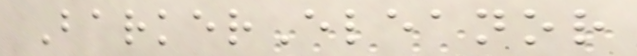BarkerEleanor
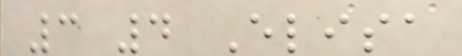3 4 Elisa
